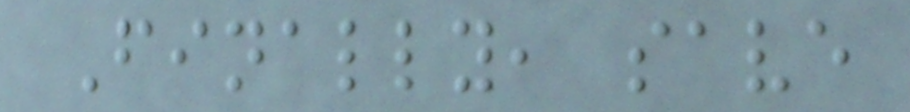Finally, save
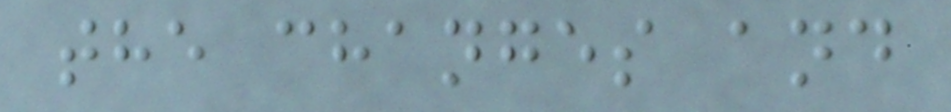the changes and
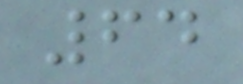64
